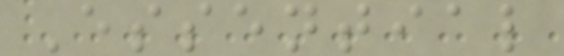Essential
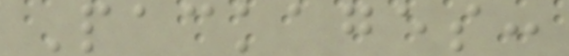Packages:
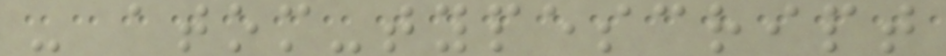- atom-typescript
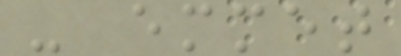- emmet
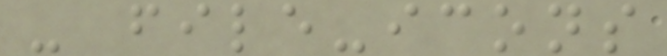- file-icons
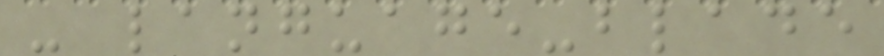- language-blade
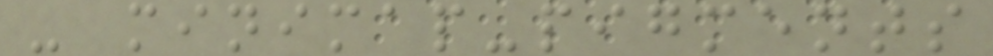- minimap-pigments
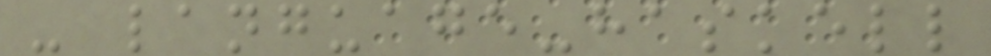- language-haskell
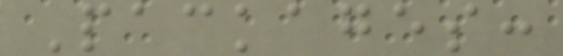Packages:
